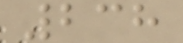238
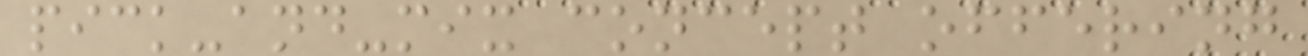pick-and-mix concept offering
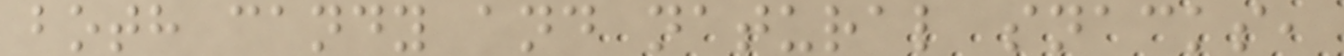both candy and natural snacks,
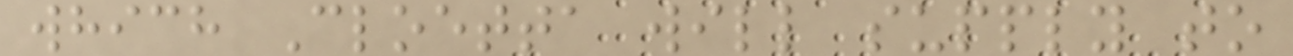which Cloetta will supply to
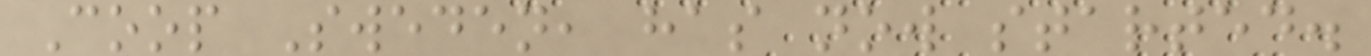Coop Sweden, has now started.
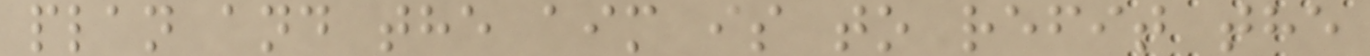plan and the aim is to refit the
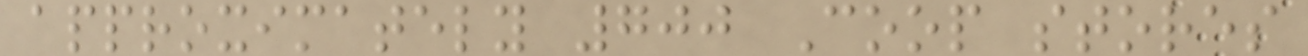approximately 700 Coop stores
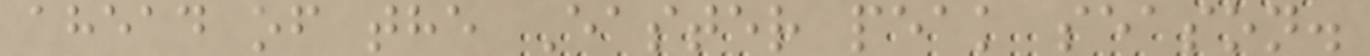ahead of the Easter peak season.
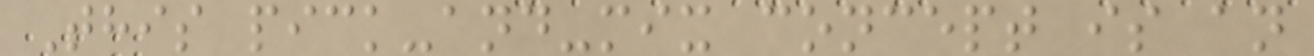This pick-and-mix concept is an
